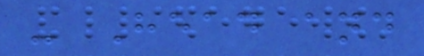- Head and
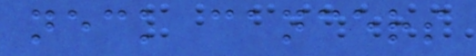neck cancers
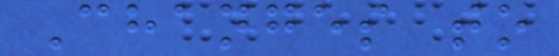Changes to
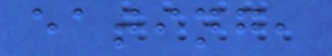eating,
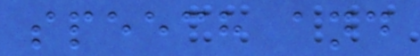speech and
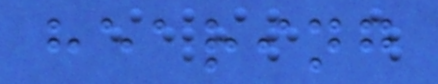hearing
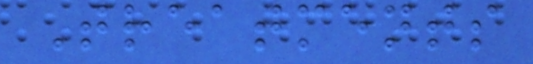Treatments
